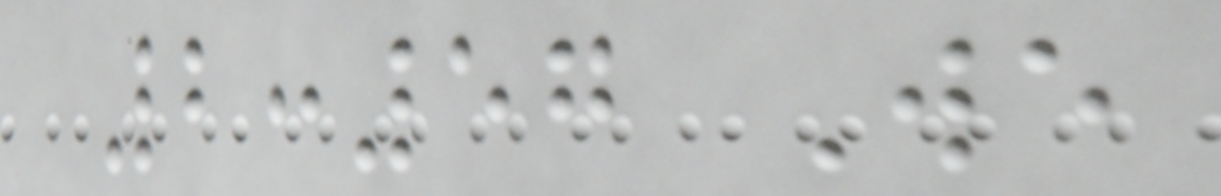2:57 We
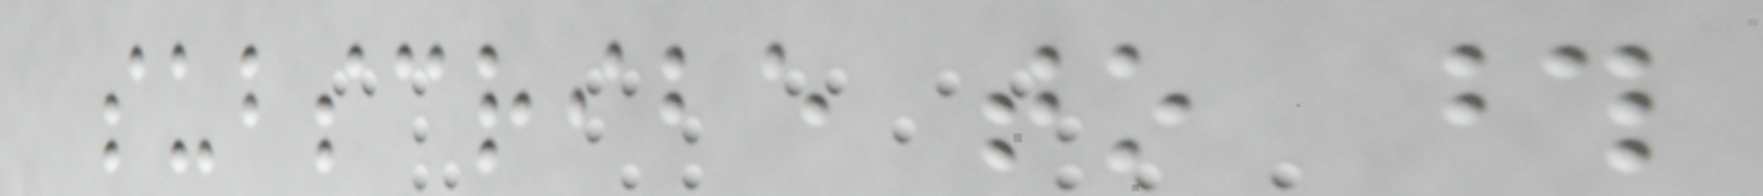subscribe to those
